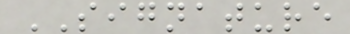SIGNATURE
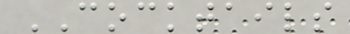COCKTAILS
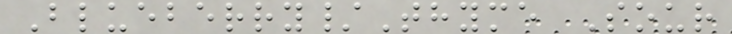Blueberry/Thyme Sour
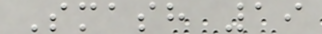Smash 19
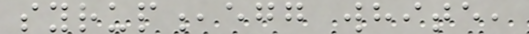syrup,egg white,
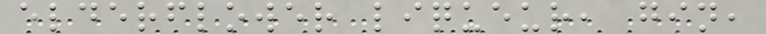elderflower liqueur, gin,
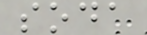soda
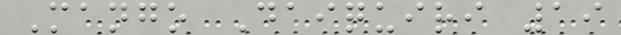Mango Daiquiri 19
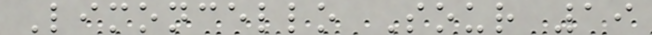Limoncello Sour 19
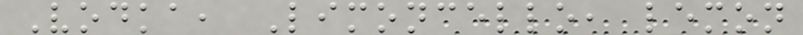Vodka, Limoncello, lemon
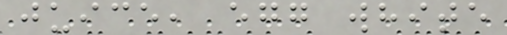juice, egg white
